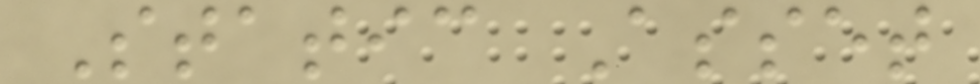Static Asset
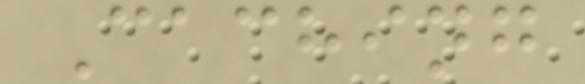Caching
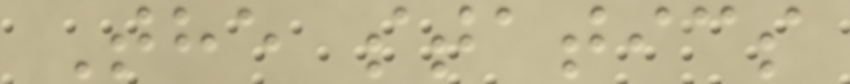The statics
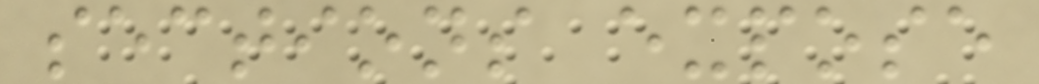sections expose
